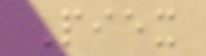Piex
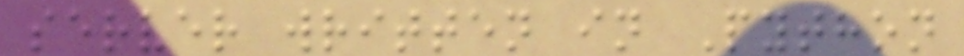server written in Python
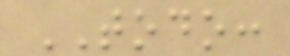TODO:
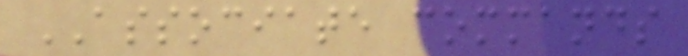ASSOCIATE commands
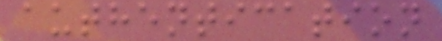authentication
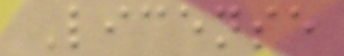License
